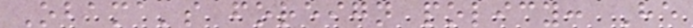Obama's foreign policy: He
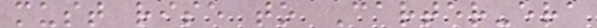must rise to Carter-era
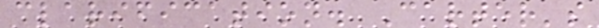clarification. Carter's
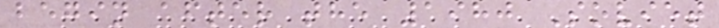begin after the 1980 Soviet
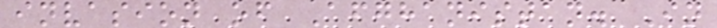invasion of Afghanistan. In
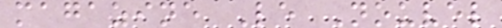magazine Le Nouvel
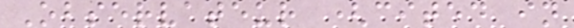Observateur (cited in
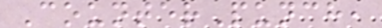CounterPunch,
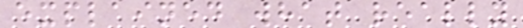explained what really
